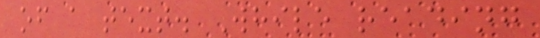of a text. While reading
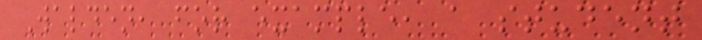Walden, for example, a student
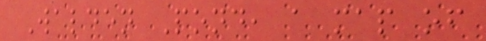Walden Pond, a map of
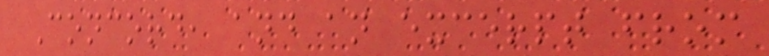Concord, and an excerpt from
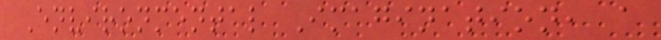Environmental Imagination, a
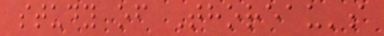study of Thoreau's
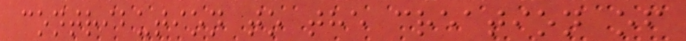contribution to the creation of
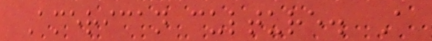American culture. A
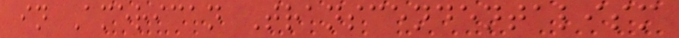in American Transcendentalism
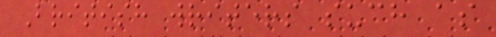British writers such as
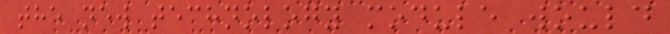the new technology module would
